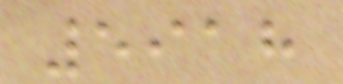5918
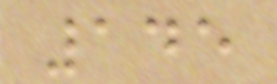145
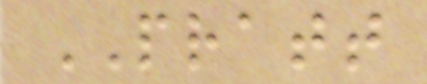PRATT
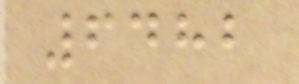6482
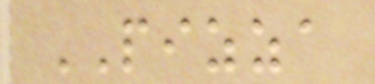PIZZA
